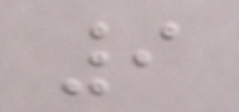9
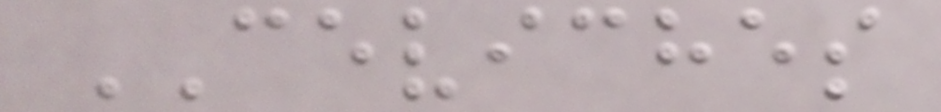CEVICHES
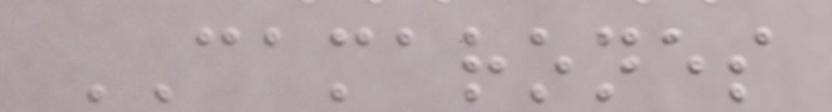CAMARONES
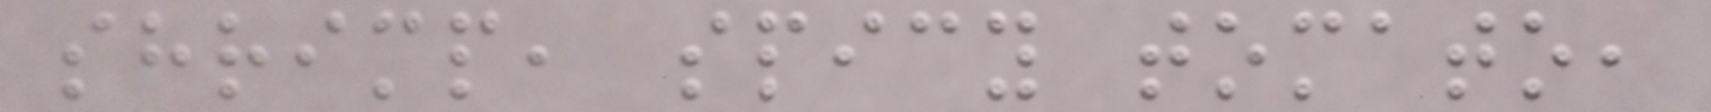shrimp, spicy tomato,
